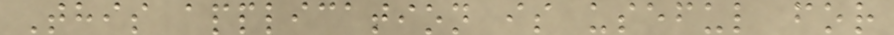This application is useful for
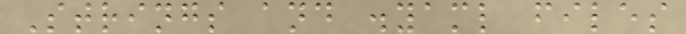Strings and .yaml files
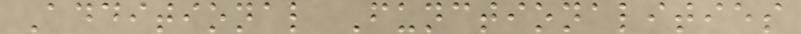Additional Functionalities
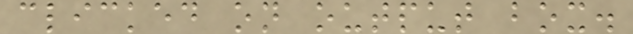clicked on output box.
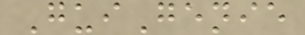GuiGenie
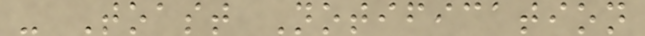- Toast Notification
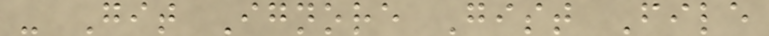- Git Ignore Gist File
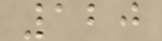120
